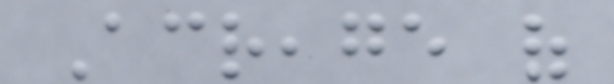Acreage of
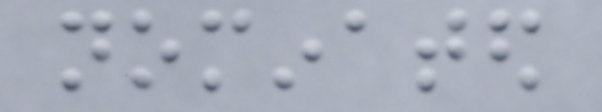nominated
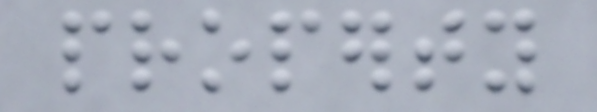property
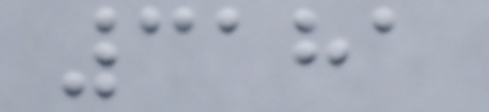3181
